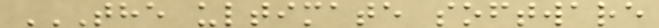THE ULTIMATE SOFTWARE
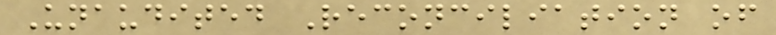Unaudited Reconciliation of
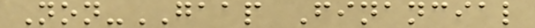Non-GAAP Financial
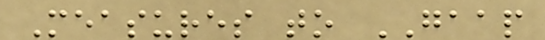Measures to GAAP
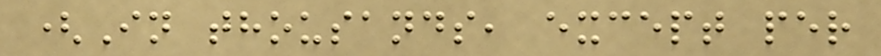(In thousands, except per
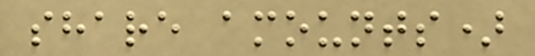share amounts)
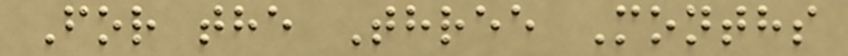For the Three Months
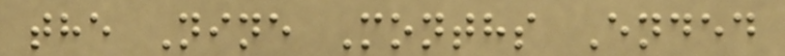the Nine Months Ended
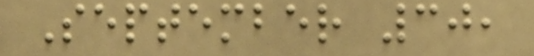September 30,
